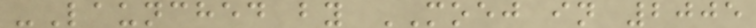-Launched by MOEJ in 2005
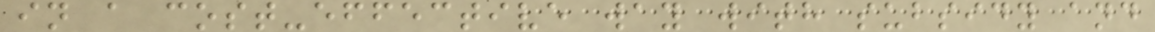in a cost-effective way with subsidy and
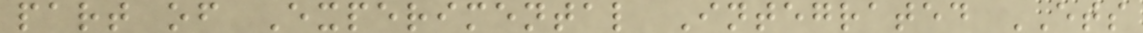part of Experimental Integrated ETS
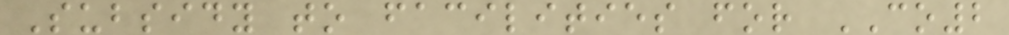Subsidy to facilities for CO2
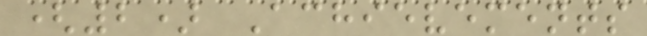(2) Achievements
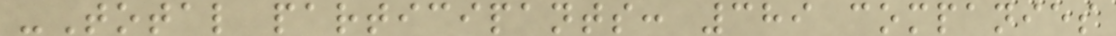-Total participants: 389 companies
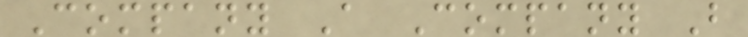Company A Company B
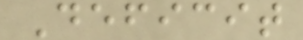Deficit
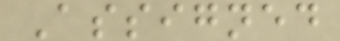Assigned
